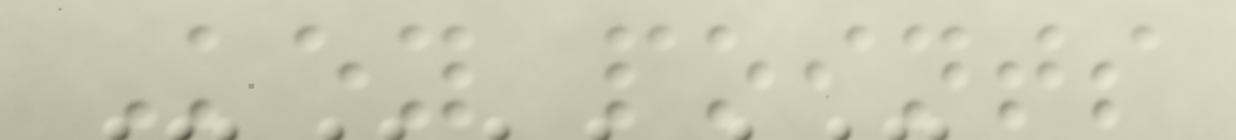Key points
